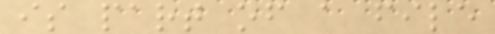is part of a file
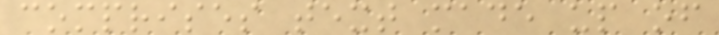comprises text made up of
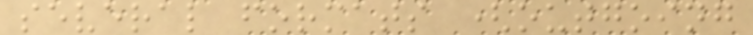several formats (outgoing
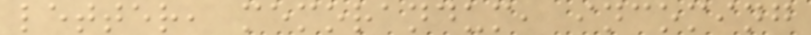letter, memorandum, incoming
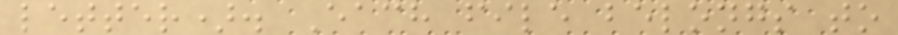letter). Each file belongs to
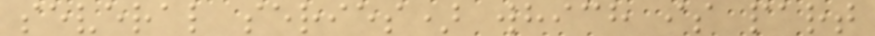several series) which is part
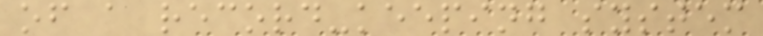of a record-keeping system
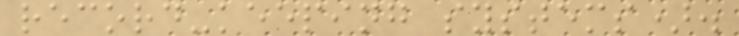record-keeping systems).
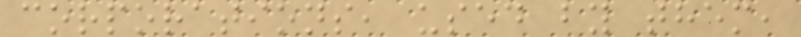corporations, used by them,
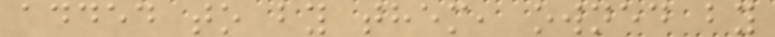added to by them, owned by
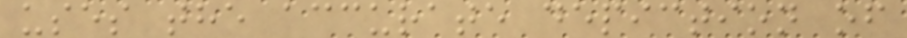uses the accurate depiction of
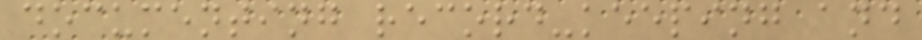documenting record-keeping and
